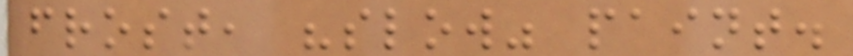frost, "slow" paint.
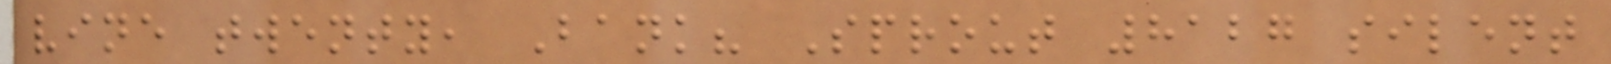vine twenty, Bank? Sprout 8127 silent
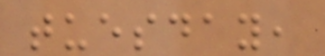tuesday,
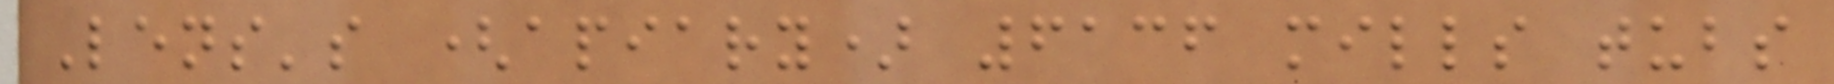Lens's (apiary) 6136 mills tubs
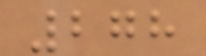278
